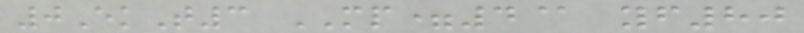0EkT3 MP=4@ yf80
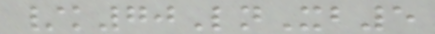/k70LnXb5
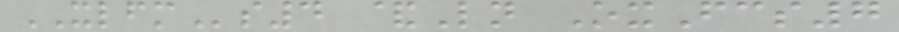XLFMs4 &Ln OxFcs7
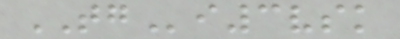TGi3vsk
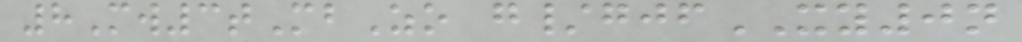8Mw3tMbZo g/gjfXY0n
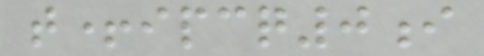t+ipcq0i
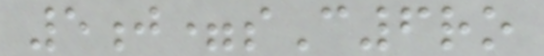5j=sC6ro
